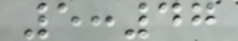5:47
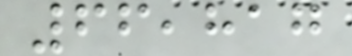66,817
